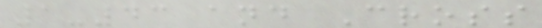1-43 and Cross
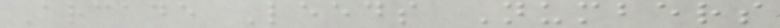Arcade Leeds Numbers
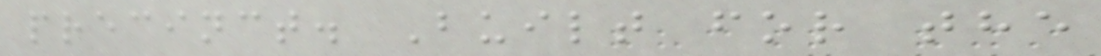precinct. Built for the
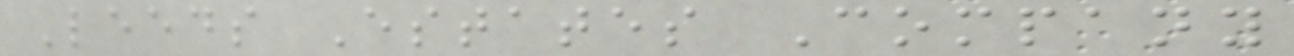Leeds Estates Company
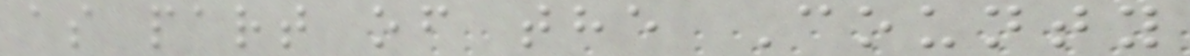as part of the County
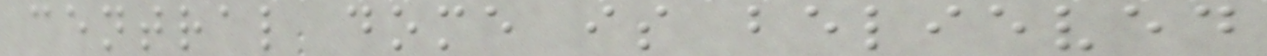central dome is believed
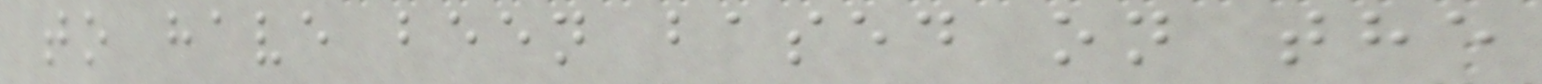to have been based on the
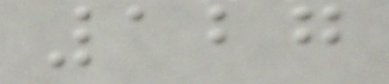127
